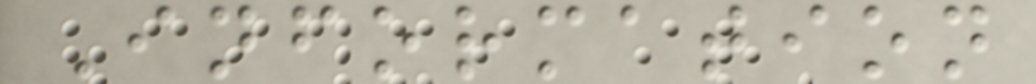Information
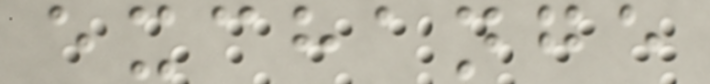exchange
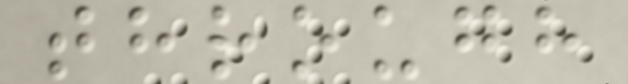through
